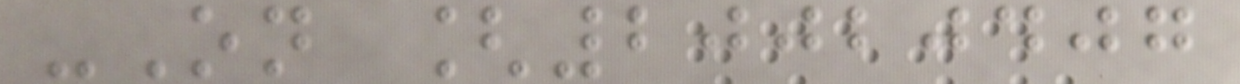-On [20020407
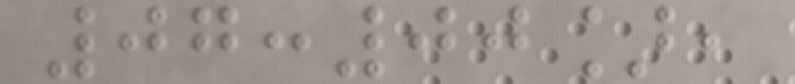07:00],
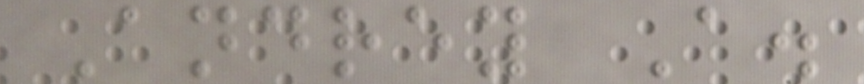Andrey A.
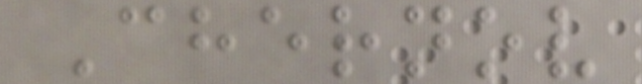Chernov
